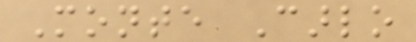Monte Carlo
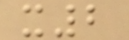x2
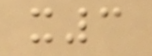x3
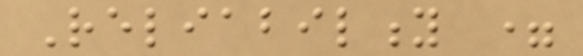Reliability =
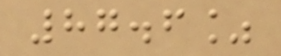87.6%
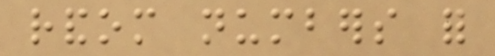random numbers for
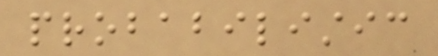probabilistic
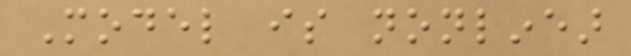Model is nonlinear
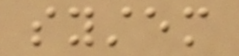system
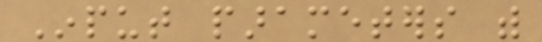Input parameters with
